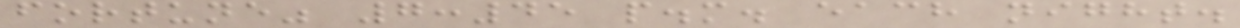fortune" 7:45 p.m. each night.
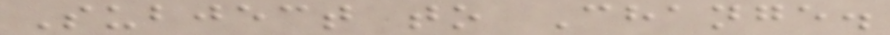Subject to Change.
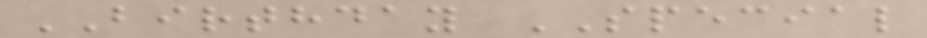BIRTHDAY SPECIAL
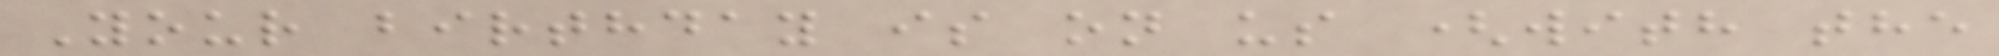Your birthday is on us (with the
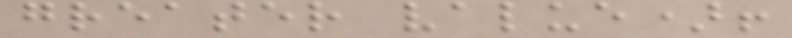greater value)!
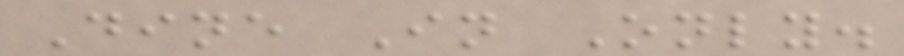Dine In Only.
